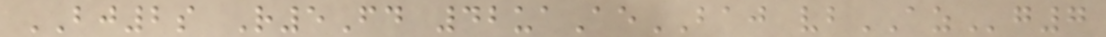BJ2s R5Fd 42uaAeBAJ vbAZg7
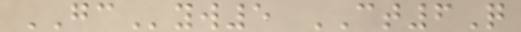GCyw5 CT6Q
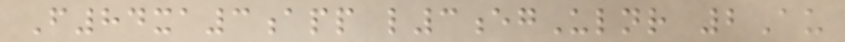F84xa3app l3egUlnr 2Au
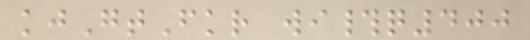kjGtFkr wi#q400
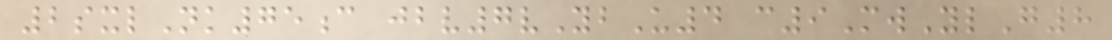2sxlNk75c jbv7vYbU4 c9MwYlG8
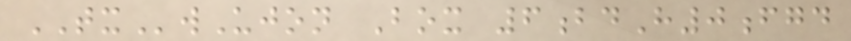TXwUjon Box 6bdH0fgd
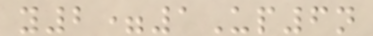y2=1Up6n
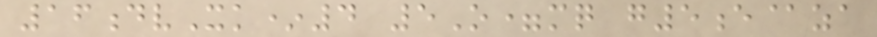16dvXk*4 5O=mq g5e@za
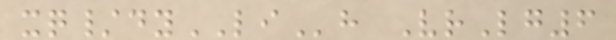xq/dyLIh VrLg6
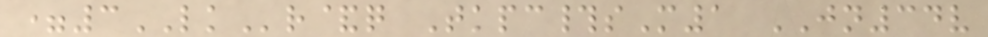=3LKr&q Tkpc#sM1 JN34v
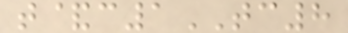t&c1TC8
